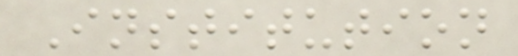Institution
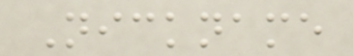Nickname
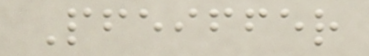Pfeiffer
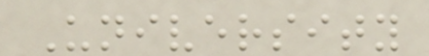University
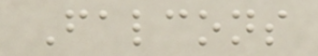Falcons
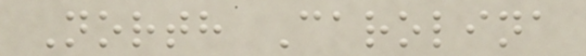North Carolina
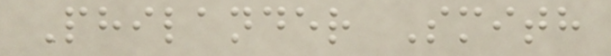Philander Smith
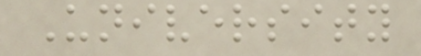University
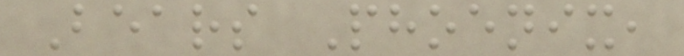Bears Phoenix,
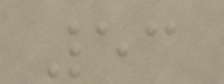53
